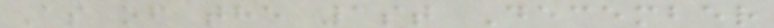As of the 1st December
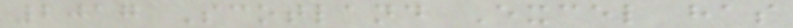2017 Scotland Excel has
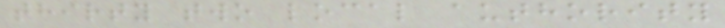thirty two local authority
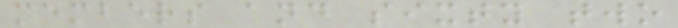members and sixty two
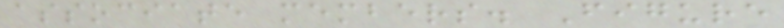associate members. Figure
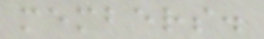members.
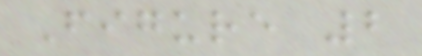Figure 2
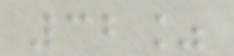32%
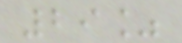29%
